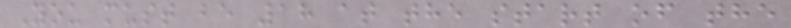You must be 18 at the start of the
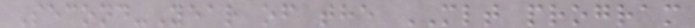Second-Year of the MLT program
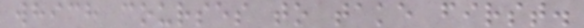which courses to take first.
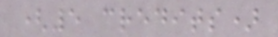(5 credits)
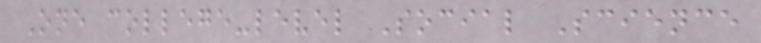One college-level Social Science
